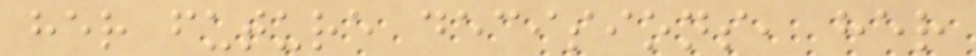her future decisions, her
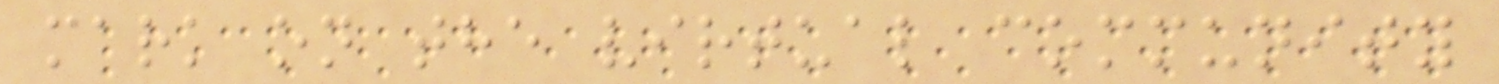mark on the virtual community
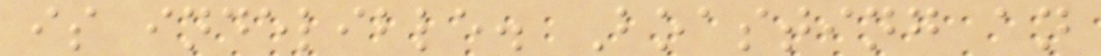is indelible. Boasting an
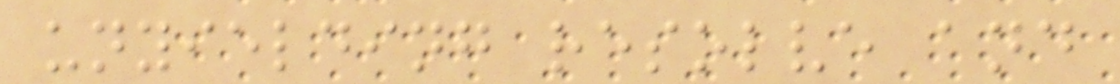unyielding resolve and
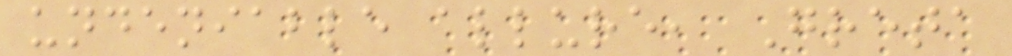undeniable allure, Greta
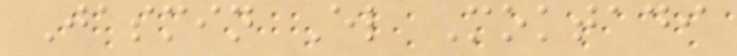Jasmin El Moktadi
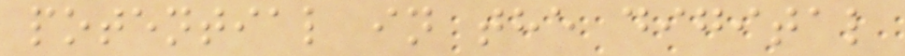potential in the digital
